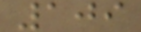109
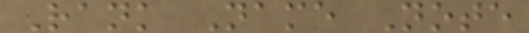Rank Name Note
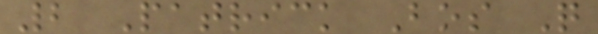2 Patrick Bos Q
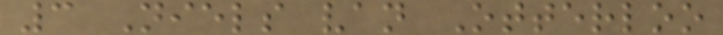3 Niels van Otterloo
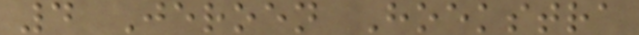4 Jeroen Hoekstra
